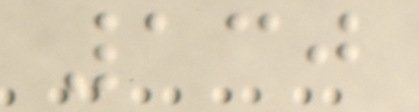130
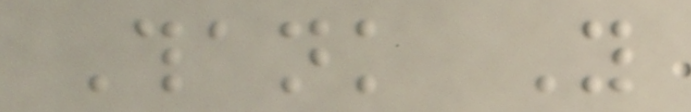Thank You
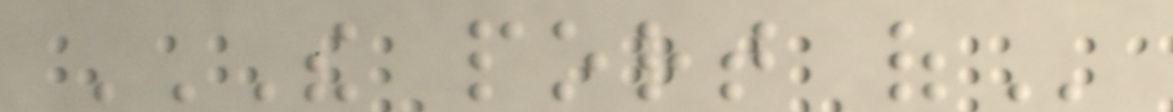THE PORT OF
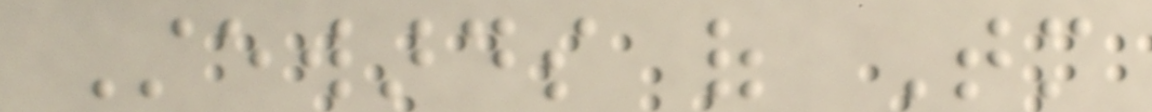Stewards of Tomorrow
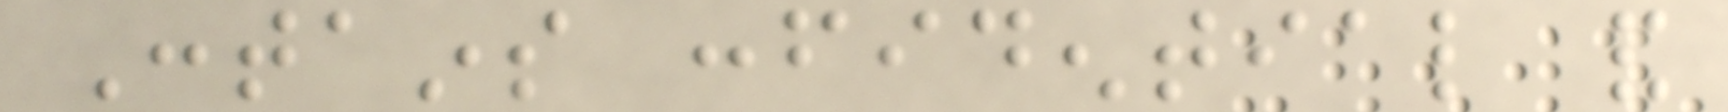Contains confidential and
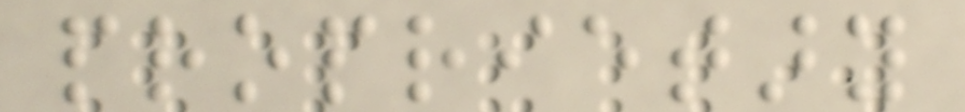proprietary
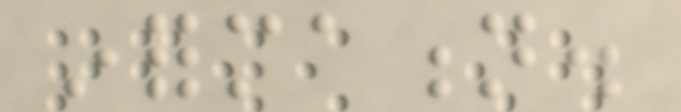information.
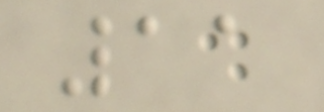11
